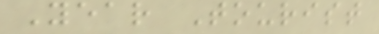Year Tourist
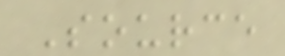Source
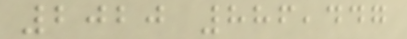2020 886,447
